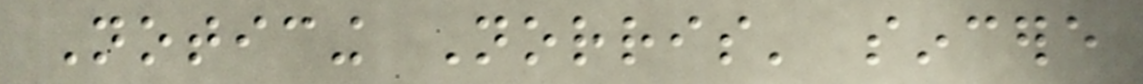Noticing Norris' sincere
